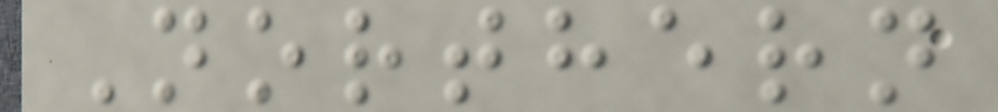Northern
